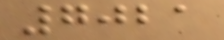7021
